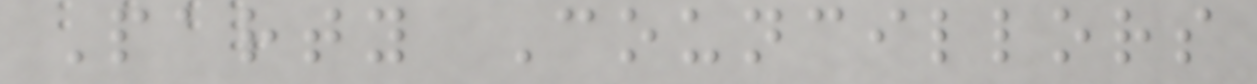Party Councillors
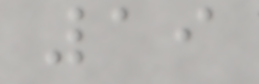19
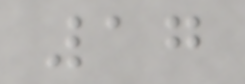17
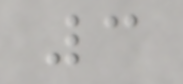3
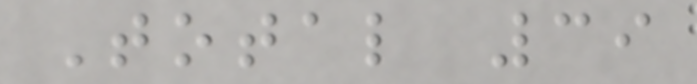Total 39
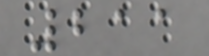211
